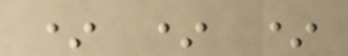* * *
